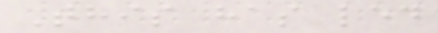This has led
